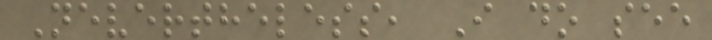Nevertheless, I do see
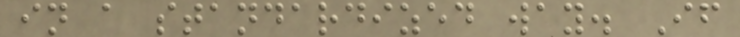in a standardized way. If
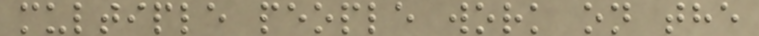multiple people work on the
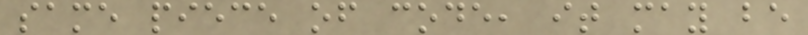same piece of code, it may be
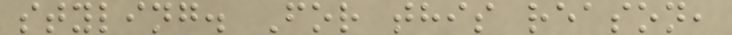styling. For this reason,
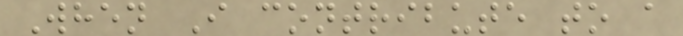When I contribute to a
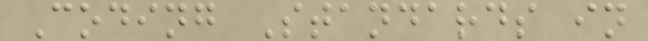Coding Standards in
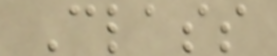Class
